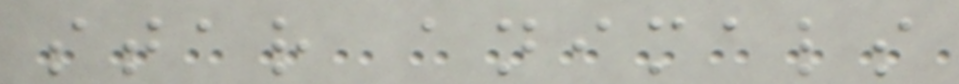star animals
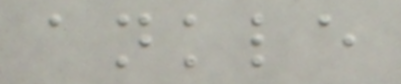ankle
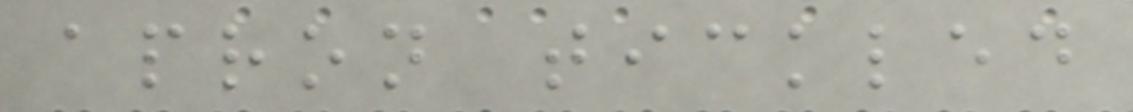apron tickled
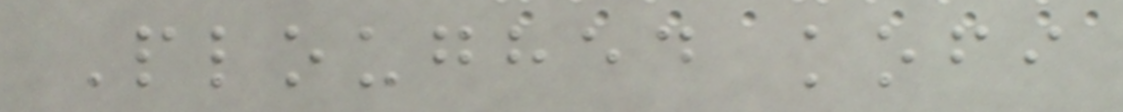Ploughed kofi
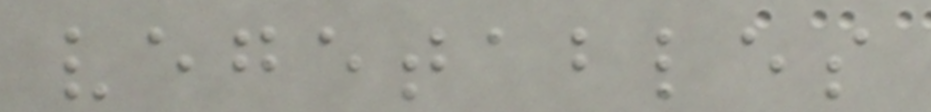vegetables
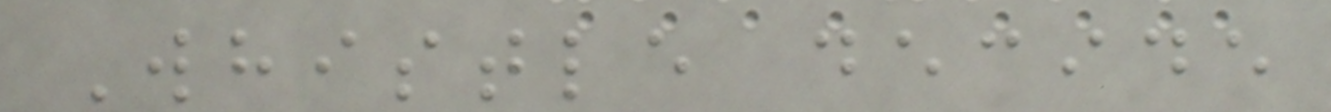Whistle decide
